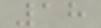18
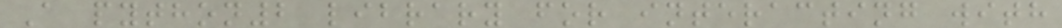A python2 library for interacting with
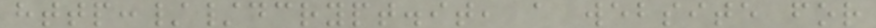http://dcrypt.it, a website for
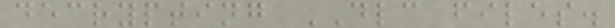decrypting DLC files.
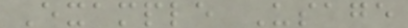Example Usage
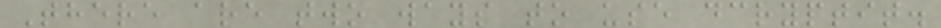There are two ways to use dcryptit.
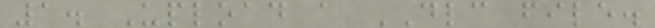1. Upload a DLC file.
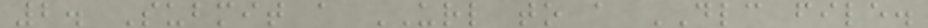2. Submit a URL to a DLC file.
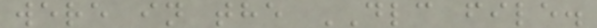were in the DLC file.
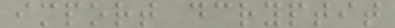import dcryptit
